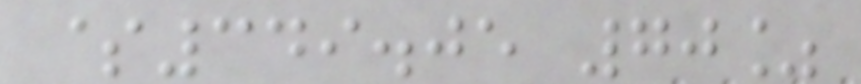$349.05 70%
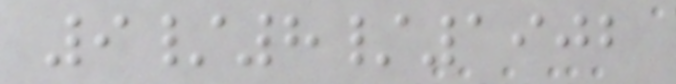9/8/1902
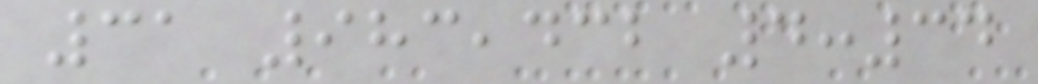31 983,432 4:34
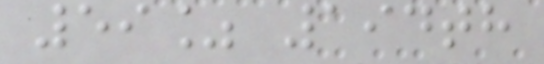59% 194th
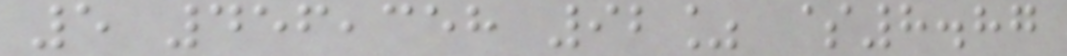5 456,358 92% $8.87
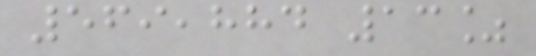569,884 13%
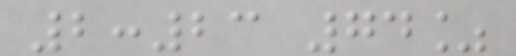2:23 74%
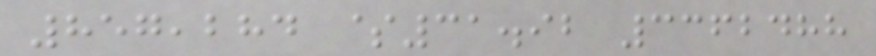857,284 $31.92 3362488
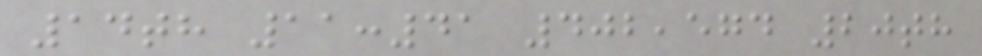14th 11:41 402,574 20th
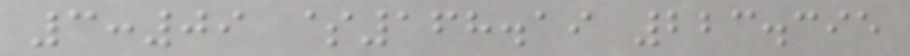3:09 $168.19 223.395
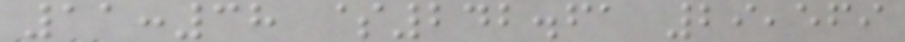11:38 $242.61 29,569
